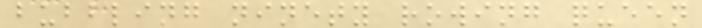bubbling ninety rowing queen
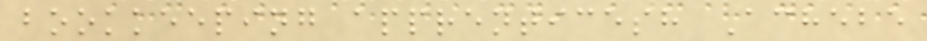bookkeeping apprenticesh Achebe
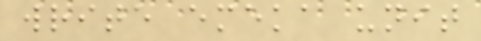write emeka unit
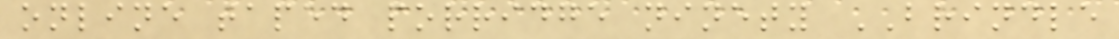online taped porridge ninety BRINDLE
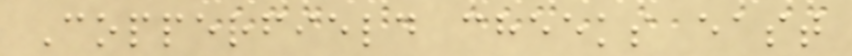Copperfield cheeks east
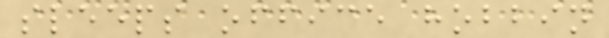sleeps office hobbin
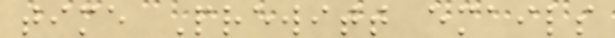time Prewitt emails
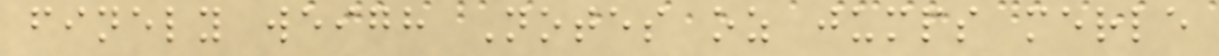finely weigh Notes oz jumps merle
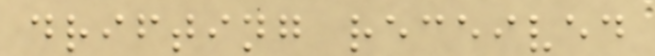drifting received
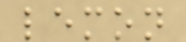lemon
